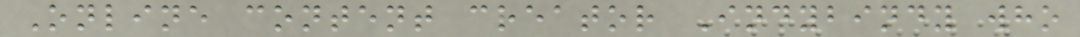Online content creator Indybindy who
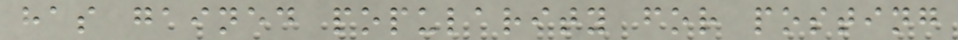has gained popularity for posting
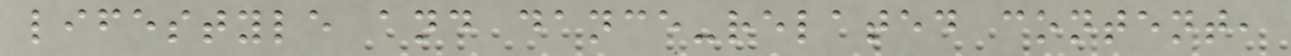lifestyle and dance-related content,
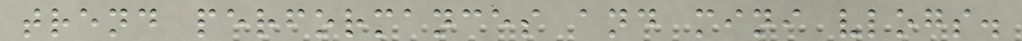trend performances and mini vlogs.
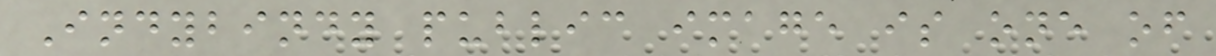Indybindy public image is one of
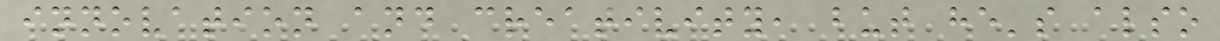innovation and creativity, but he's also
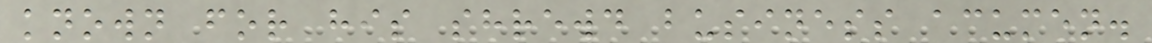known for his shrewd business acumen.
